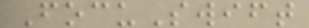FocuSwift
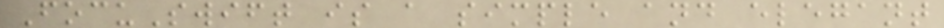FocuSwift is a simple and elegant
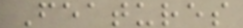Features
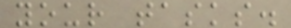your tasks.
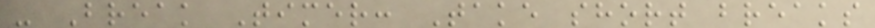- Break Timer: Take short breaks
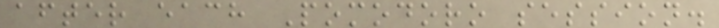after each Pomodoro session.
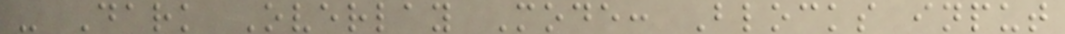- Dark Overlay Mode: Blocks input
